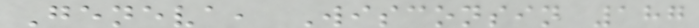Geneva, Wisconsin 187
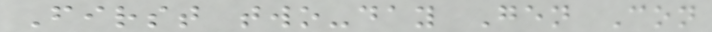First two-day Gen Con
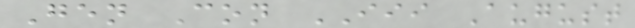Gen Con III August
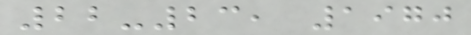22-23, 1970
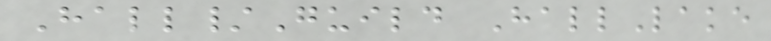Hall/Guild HallLake
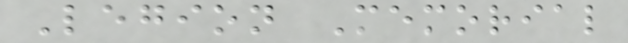Legion Memorial
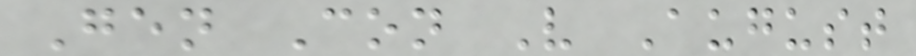Gen Con V August
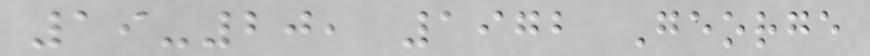19-20, 1972 George
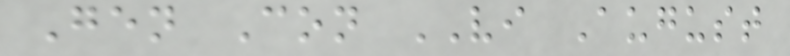Gen Con VI August
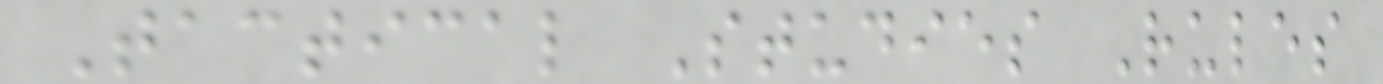Tactical Studies Rules
